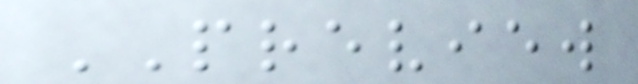PREVIEW
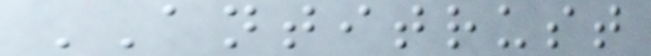ANTITRUST
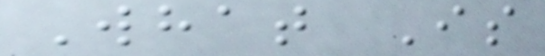What Is
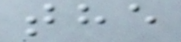the
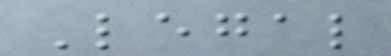Legal
